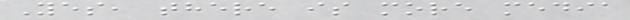Yes, there is more media
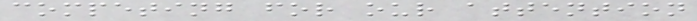competing for our attention
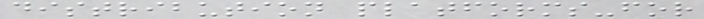distribution platforms-for
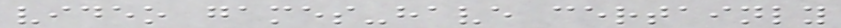video games-have certainly
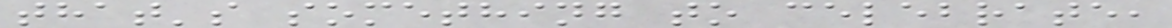that's something to celebrate,
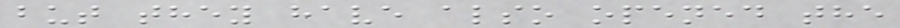but they have also opened the
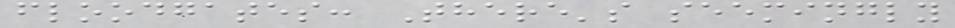floodgates: There's seemingly
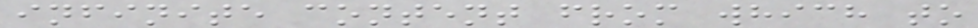infinite content from which to
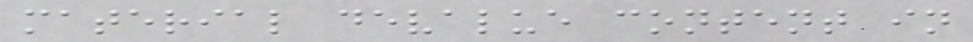material devalue content in
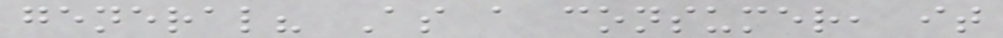general? As a consumer, it
